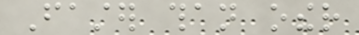Faster than other
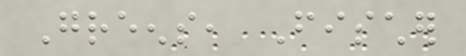Greens, Fischer
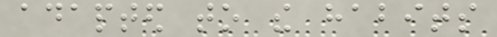adapted to the habits
